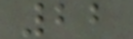22
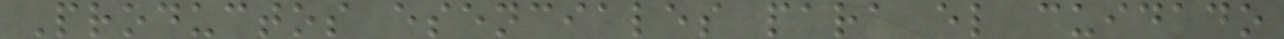Productos esenciales para el cuidado
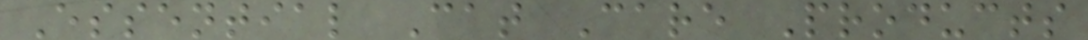Essential Cat Care Products
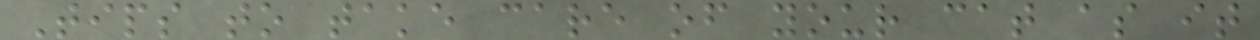Tips to take care of your cat as it
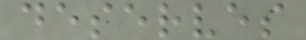deserves
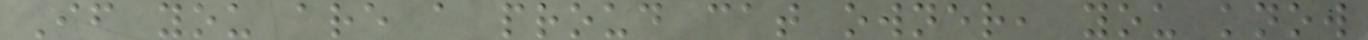If you are a proud cat owner, you know
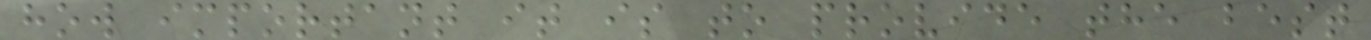how important it is to provide the best
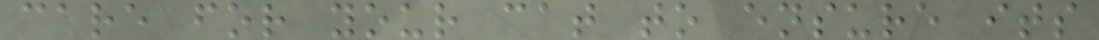care for your cat to ensure its
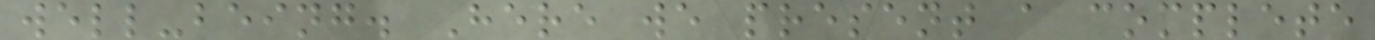well-being. Here we present a complete
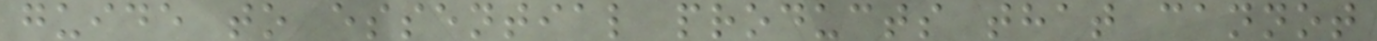guide to essential products that cannot
